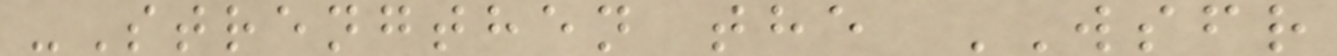-Strengthen the WSFR
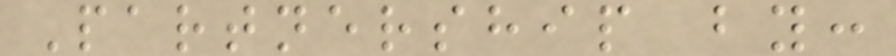Partnership by:
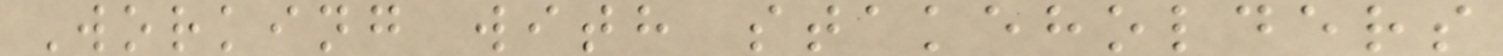Working with stakeholders
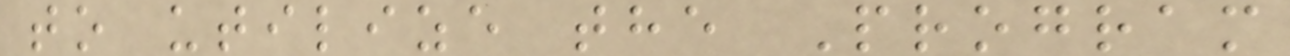to utilize the Program
